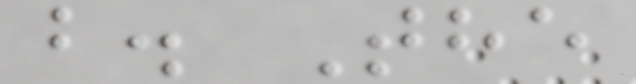b. The
